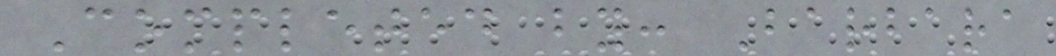Completed by: Barbara
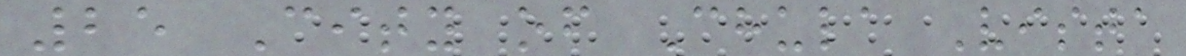25 City of Chula Vista
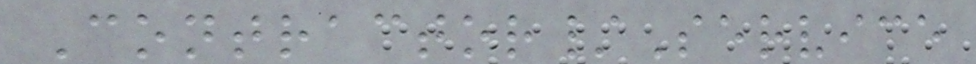Contractor/Service
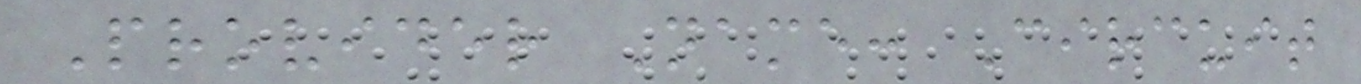Provider Name: Circuit
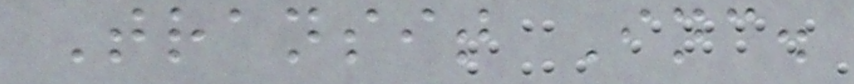Transit Inc.
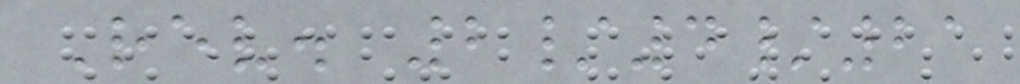Rev. 2/4/21
